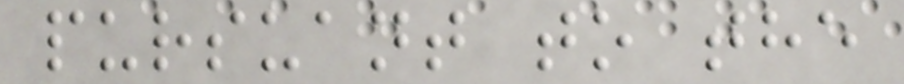pursuant to the
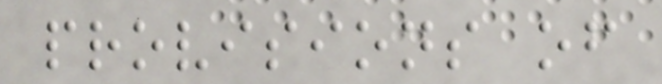provisions of
